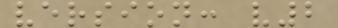version: v2
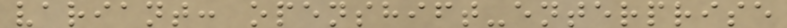variant: openshift-enterprise
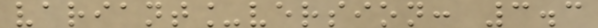variant_version: 3.3
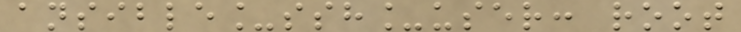ansible_ssh_user: root
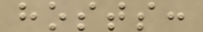hosts:
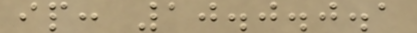ip: 10.0.0.1
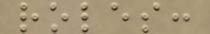roles:
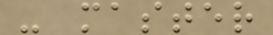- master
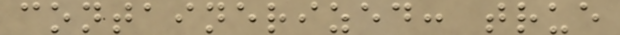containerized: true
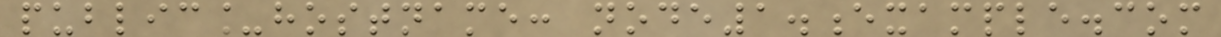public_hostname: node1.example.com
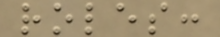roles:
